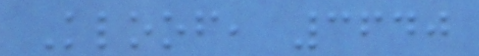Kloof, 3640
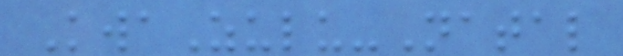KwaZulu-Natal
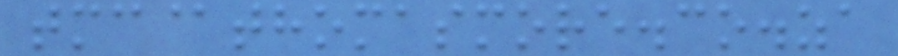tmc@thomasmore.co.za
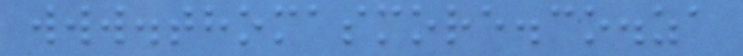www.thomasmore.co.za
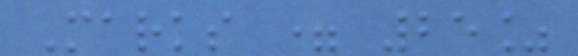Marks = 25%
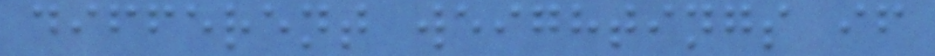different weightings if
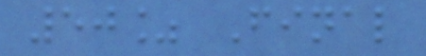50% Final
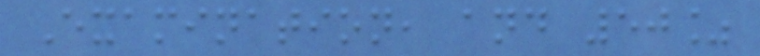Examination, and 50%
